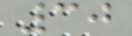30
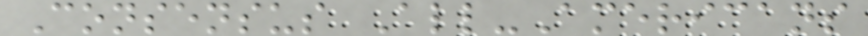Consensus All-Americans
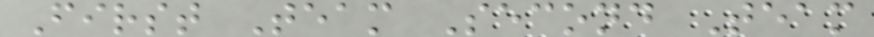First Team Second Team
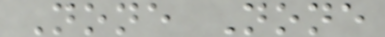None None
